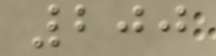200
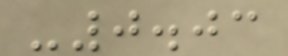-0.03
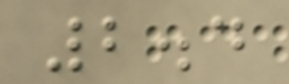2.4
